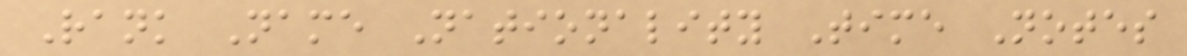Rank Name Nationality Time Notes
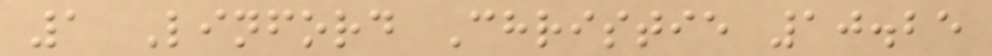1 Linford Christie 10.25
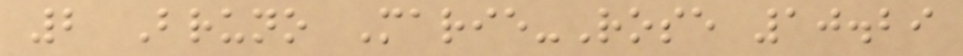2 Bruno Marie-Rose 10.29
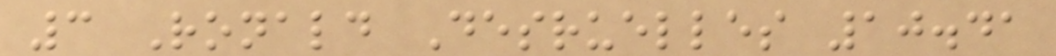3 Ronald Desruelles 10.41
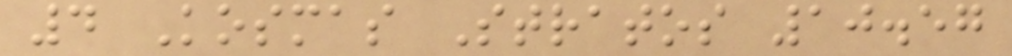4 Kosmas Stratos 10.57
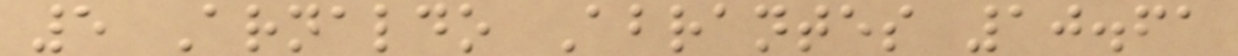5 Arnaldo Abrantes 10.61
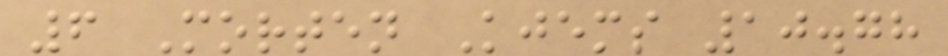6 Morten Kjems 10.78
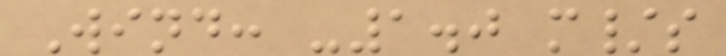Wind: -1.0 m/s
